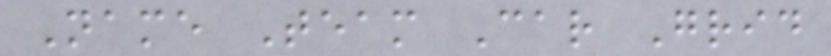Name Team Car Grid
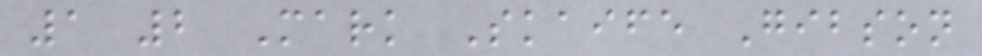1 2 Mark Skaife Gibson
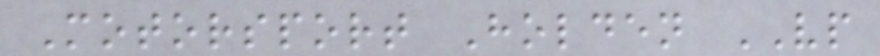Motorsport Holden VP
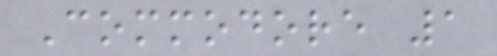Commodore 1
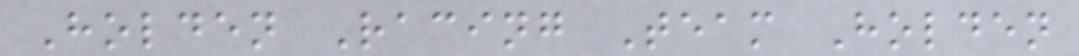Holden Racing Team Holden
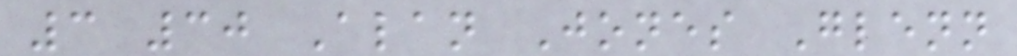3 30 Alan Jones Glenn
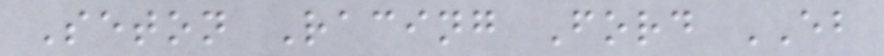Seton Racing Ford EB
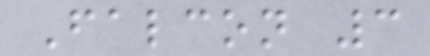Falcon 3
